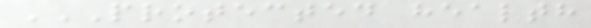PROTECTED HEALTH
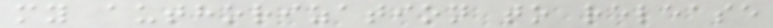my authorization to release
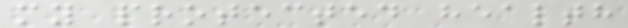my protected health
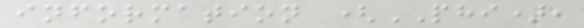information (PHI),
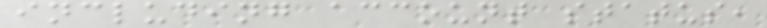including account status,
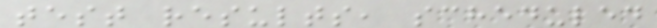test results, scheduled
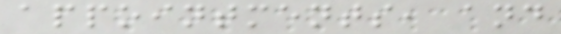appointments, and
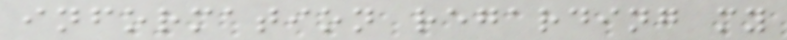information regarding my
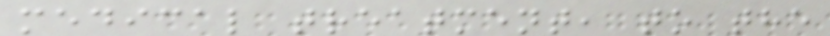medical treatment, to the
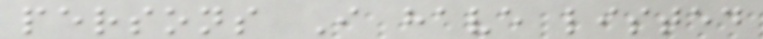persons I have listed
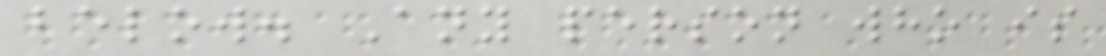below. Any person who is
